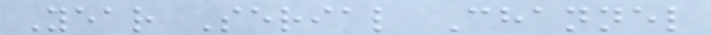Year Serial Channel
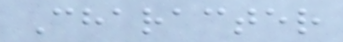Character
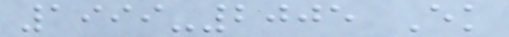1999-2005 Ek
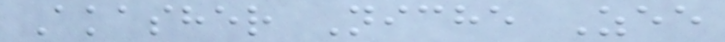Akasher Niche Zee
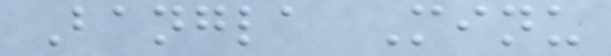Bangla Minu
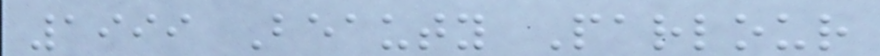1999 Beauty Parlour
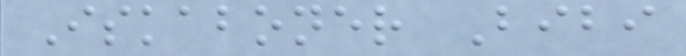Iskaboner Bibi
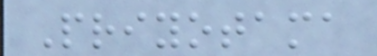Priyotama
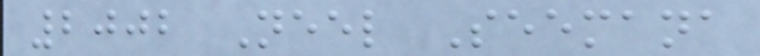2002 Neel Seemana
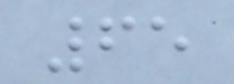65
